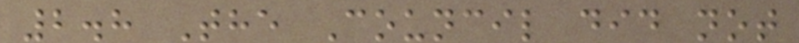2.8 The Council did not
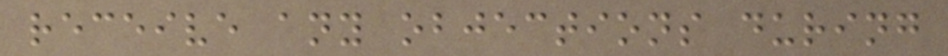receive any objections during
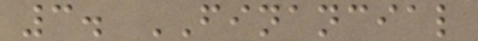3. FINANCIAL
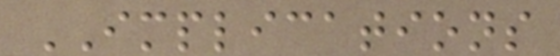IMPLICATIONS
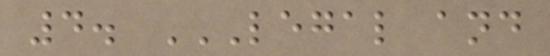4. LEGAL AND
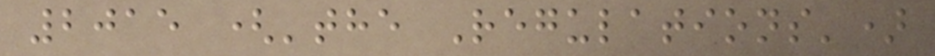2015 ('the Regulations')
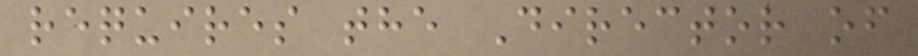requires the Director of
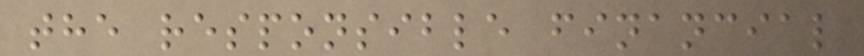the responsible financial
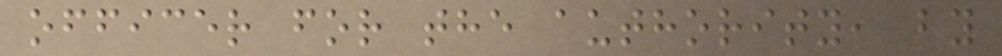officer for the authority, by
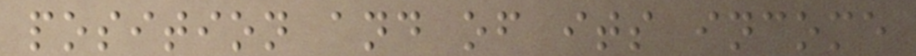position and of its income
